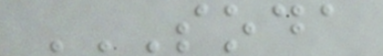SODA
